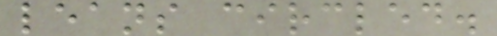leans circled.
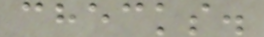checks.
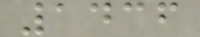1436
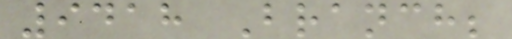9418 Branch;
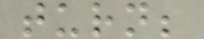turn;
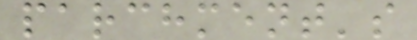parchment's
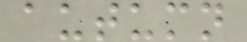autumn
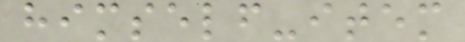himself-item
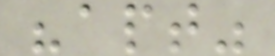"apt"
